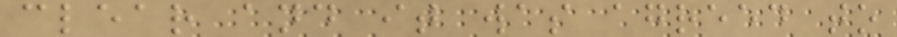clear and it was agreed to
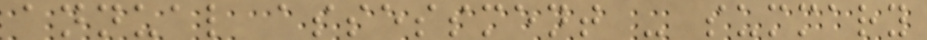annual assessment - summary
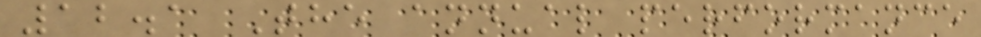12.1 The annual performance
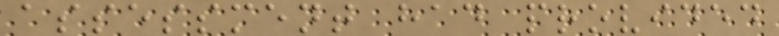assessment had provided
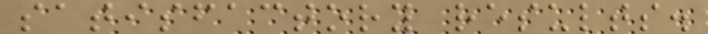satisfactory results.
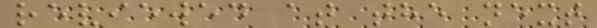reviewed at the next
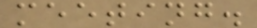meeting.
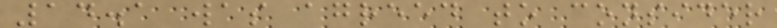14.1 was agreed to consider
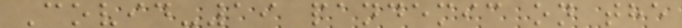Covid-19 pandemic on the
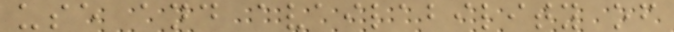use and availability of
